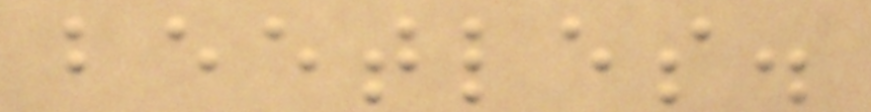beetles.
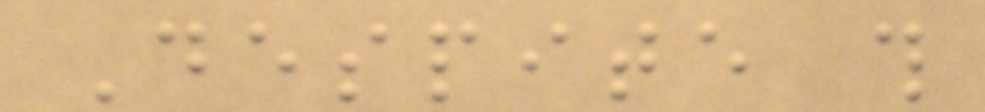Despite this
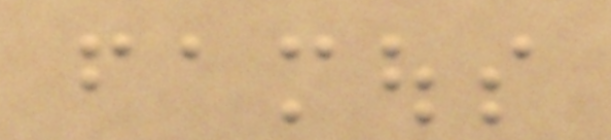famous
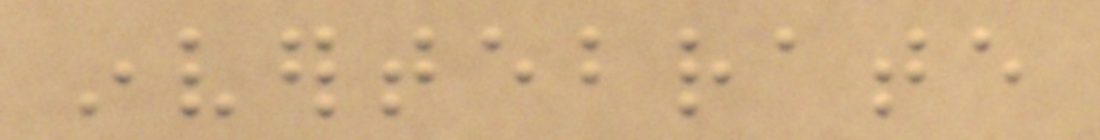invertebrate
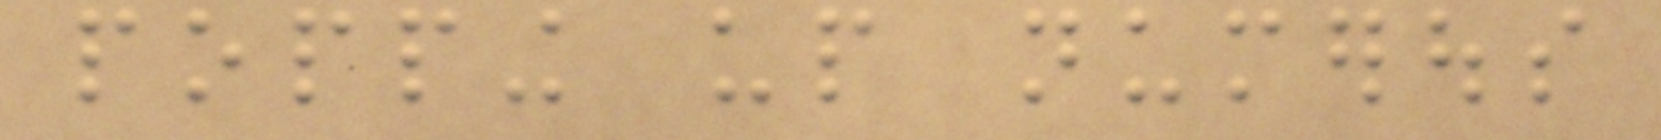popping up numerous
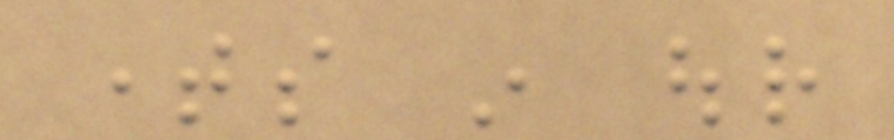times in our
